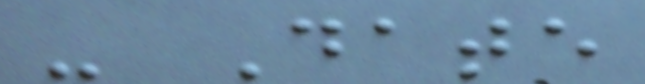- Date
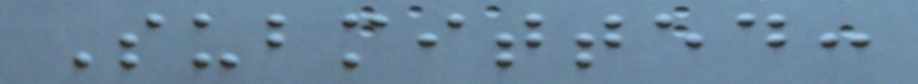Submitted:
